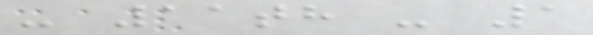- 11th - 1
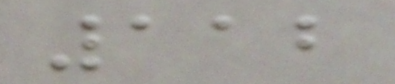112
